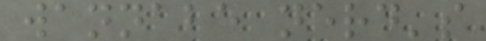wannabe nerd's
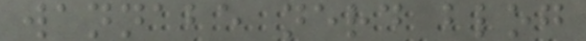wannabe nerd blog
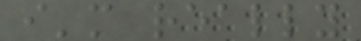i'm really
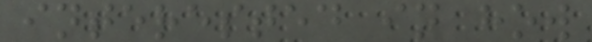interested in how
